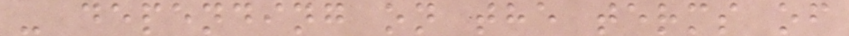- depending on the terms of
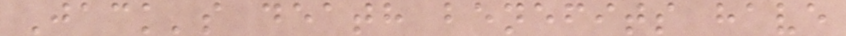Jack's death benefits have
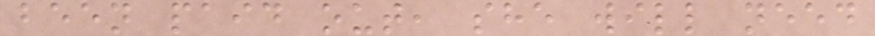been paid out, she will need
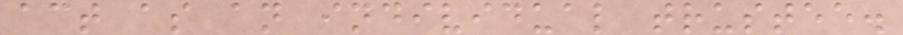act as an individual trustee.
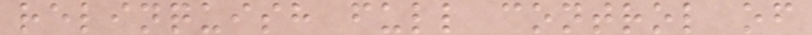relinquish full control of
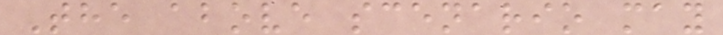The above scenario may
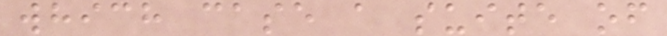which case a suite of
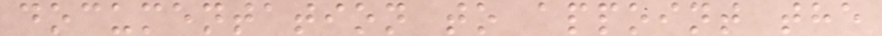documentation to appoint the
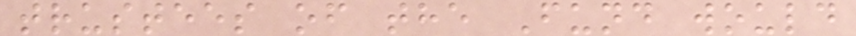trustees of the Fund would
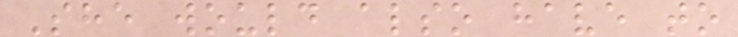She would also have to
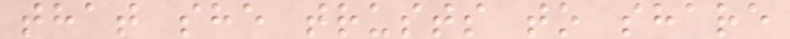that she trusts to share
